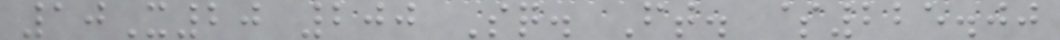10X20 200 Sq. Ft. $225.00
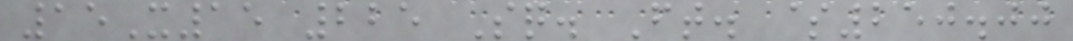15X15 225 Sq. Ft. $250.00
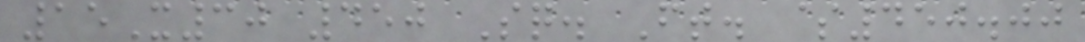15X30 450 Sq. Ft. $450.00
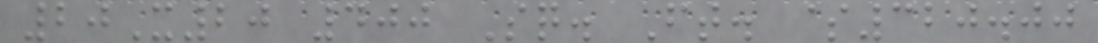20X20 400 Sq. Ft. $320.00
